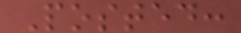Posted:
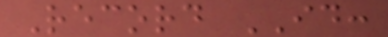Record ID:
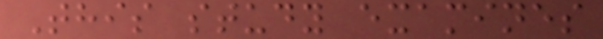This study examines
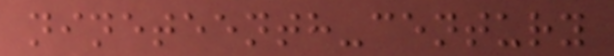nineteenth-century
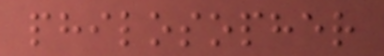philosopher
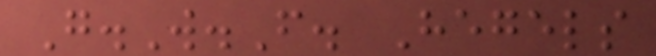G.W.F. Hegels
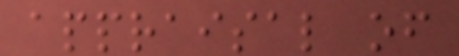appraisal of
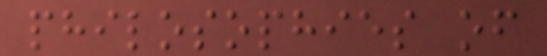philosophies of
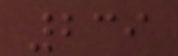239
